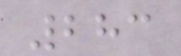283
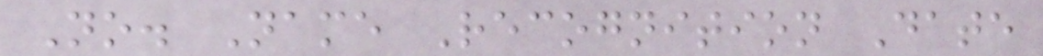No. Name Recognition Date
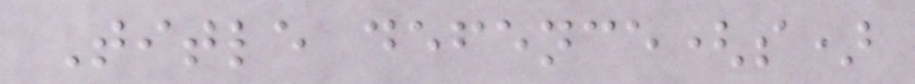Title defence(s)
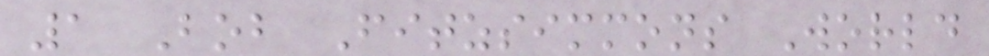1 Bob Fitzsimmons World
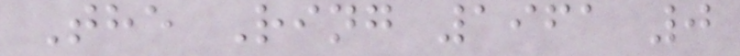The Ring 1961 0
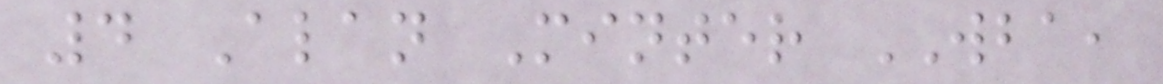4 Alan Minter WBA,
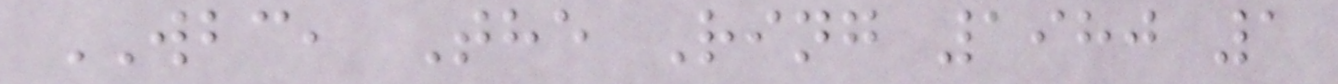WBC, The Ring 1980 1
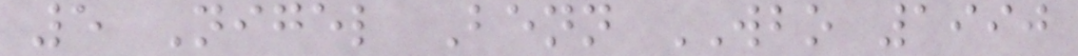5 Nigel Benn WBO 1990
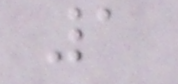1
